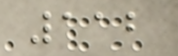112
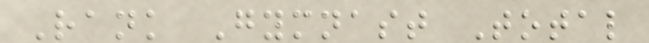Rank Gymnast Total
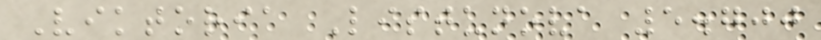Viktoria Listunova 5.700
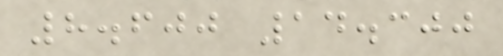8.600 14.300
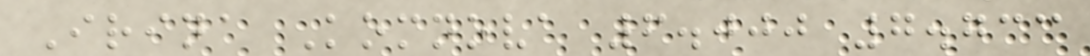Irina Komnova 6.000 7.733
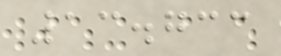13.733
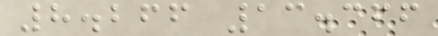8.266 13.366
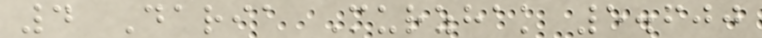4 Daria Murzhak 5.600
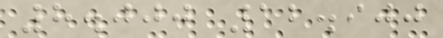8.000 12.900
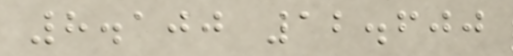8.100 12.600
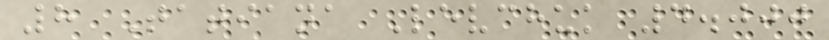8 Tatiana Levchuk 4.000
